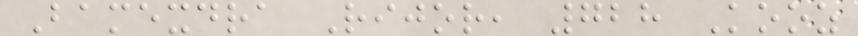Bamexdra Rijor, 728 Kooz
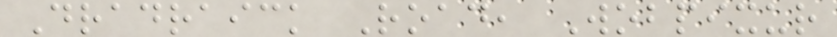Dradraick Road, Wobpixur
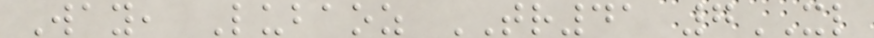Way, Lubaoz TR41 7XL
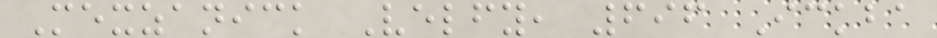Mexzanick Velfy, 696 Ickba
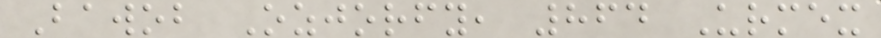Bawob Ozjorfy, 864 Urmex
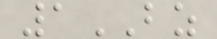1BZ
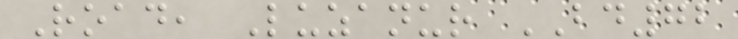Road, Luzanur BD72
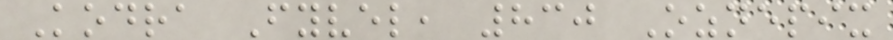Kodra Fyvel, 830 Oznepix
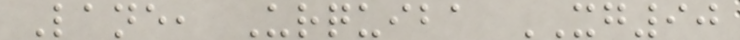Lane, Urquiba XG90
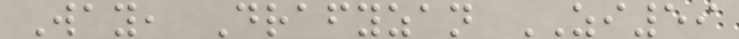Way, Drafyzan ZI59
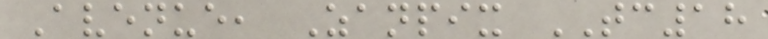Avenue, Zanpix TC18
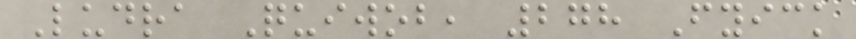Ludra Quiwob, 278 Fyick
